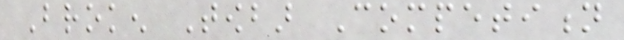Broken Towbar Competition
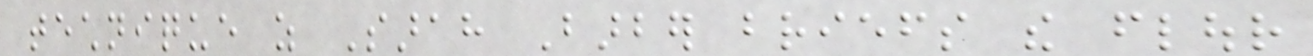technique as Sarah Barber briefs the flour
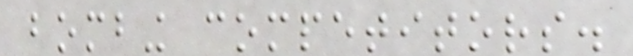bombing competitors.
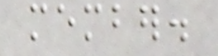member.
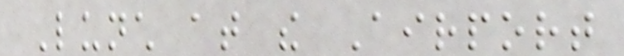Lunch at the Airport
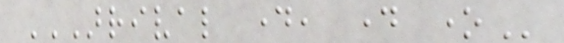ARRIVAL DAY, DAY ONE
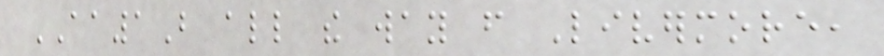AA1B all the way from Livermore,
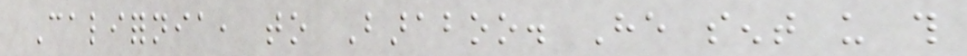California, to Baraboo. He sent us this
